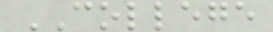COLLEGE
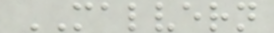MALVERN
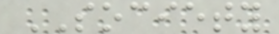SOCIETY
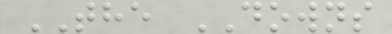THE DOWNS
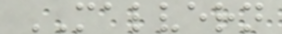MALVERN
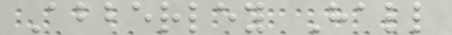Abberley Hall
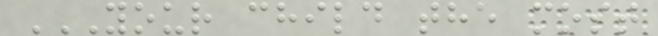YOUR CHILD THE MOST
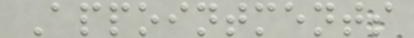Appointments
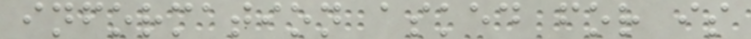information asked for is
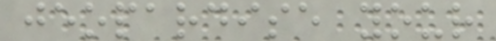jeopardise your
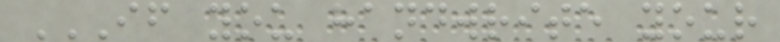IF YOU HANDWRITE YOUR
